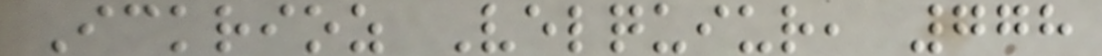Ickrioz Velquiur, 778
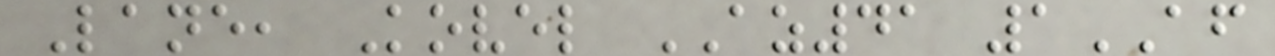Lane, Kovel AZ41 1AF
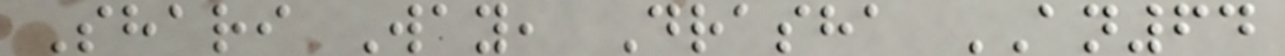Shari Way, Drasha AN64
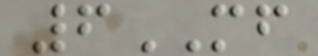6MF
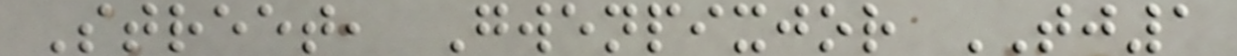Street, Gwenpixjor TJ1
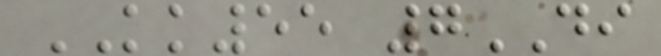KK55 7DI
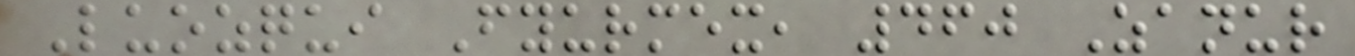Luozqui Fyurmex, 460 Zanur
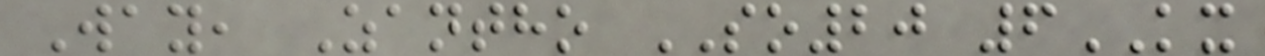Way, Zantho SO20 6KX
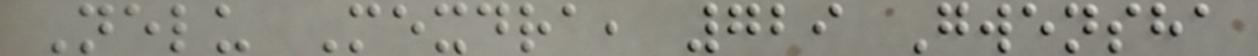Nelu Mexdra, 729 Gwensha
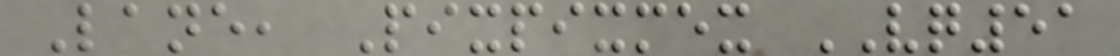Lane, Pixpixmex VQ51
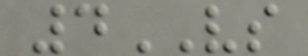4VS
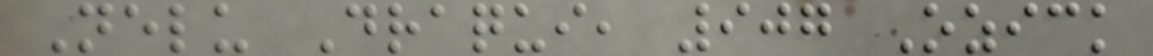Nelu Draqui, 907 Ozick
